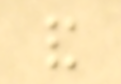and
